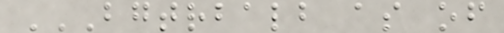BGTRBALB AS OF
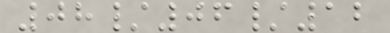08/06/12
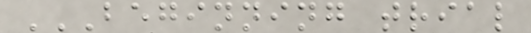BEGINNING TRIAL
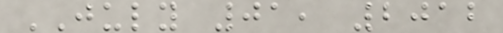JULY 01, 2012
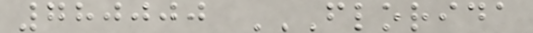780000 FLORIDA
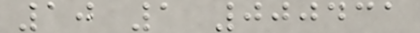10 1 000431
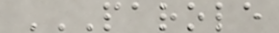PAROLE
